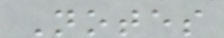Notes
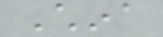China
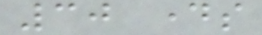30 days
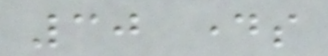30 days
